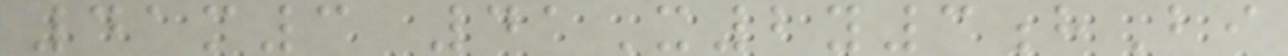41m3 41X2y3hBi
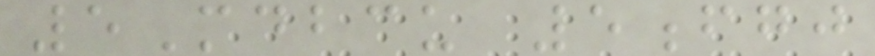5Mdbcu 5fgj
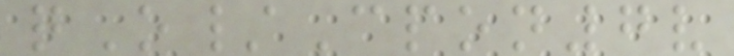qO/Cpon7v
